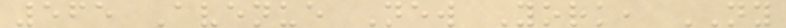565 Avenue New York, NY
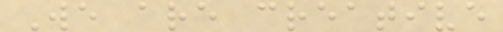We are creative
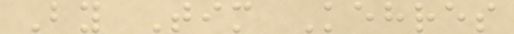By Tim Kehres
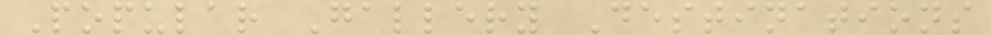Popular Gallery Destinations
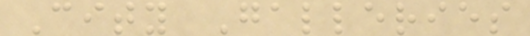City Galleries
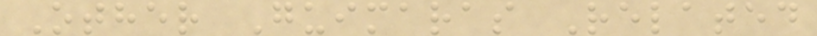Other Guimaras Related
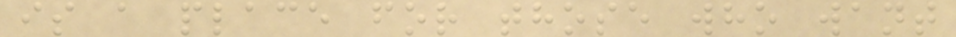is a place for those who want
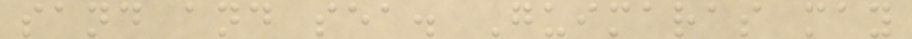sand and sea. Guimaras may
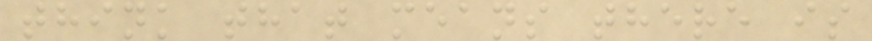think that means there is
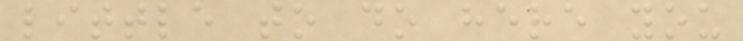little to do here you
